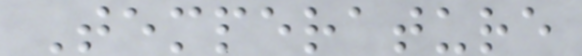Temperature
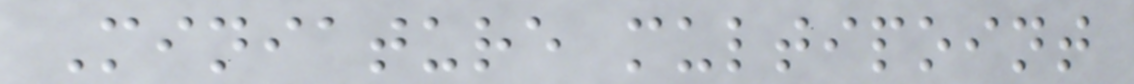Miniature multipoint
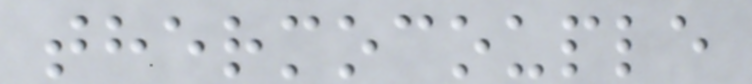thermocouple
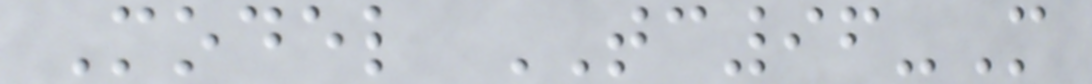Model TC96-M
